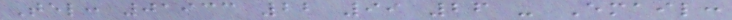Tel: 01933 22 99 26 - Email:
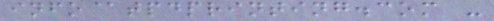info@tpdprinting.com -
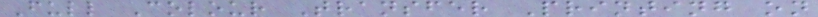Full Colour Transfer Printing on
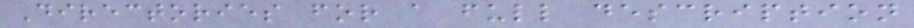Directories for a full description
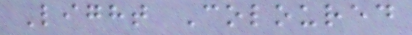Light Coloured
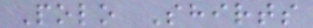Polo Shirts
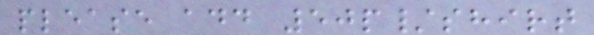please add 50p/shirt
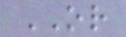OR
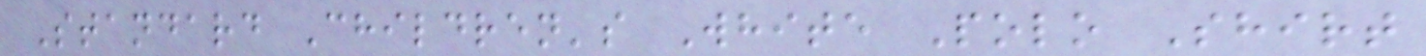Standard Children's White Polo Shirt
